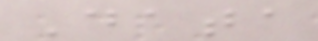Data
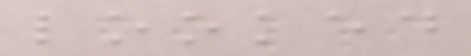looked
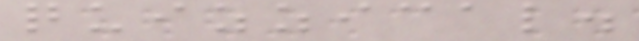quizzical.
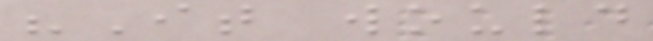"It would
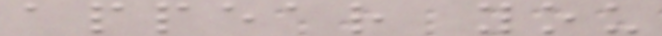appear you
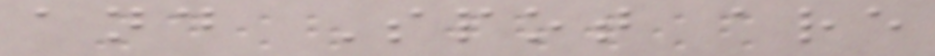and Spot are
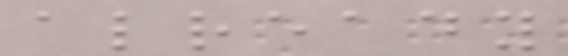already
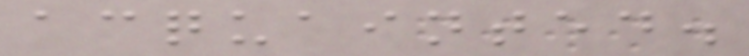acquainted.
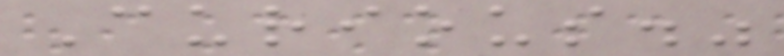Curious."
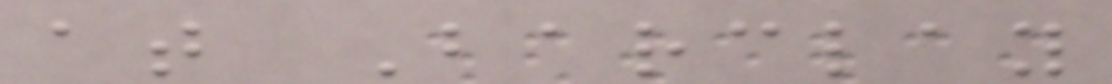at Barclay
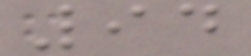94
